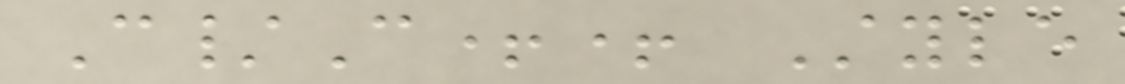C/C++ Style
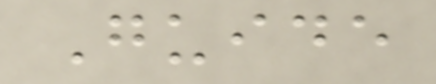Guide
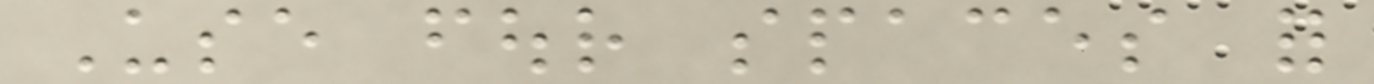Use four spaces for
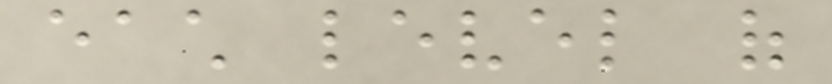each level of
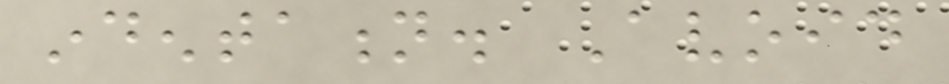indentation. Avoid
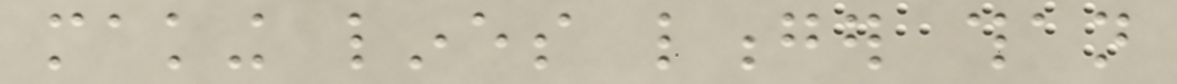making lines longer than
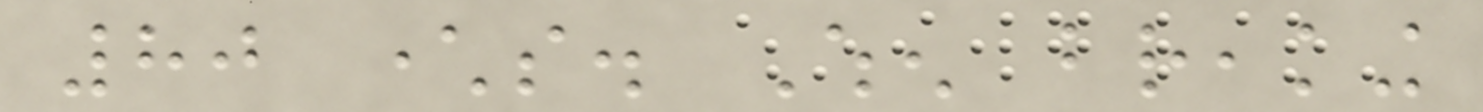80 characters. When breaking
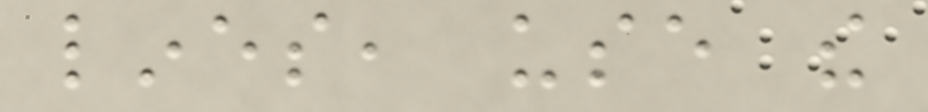lines, use the
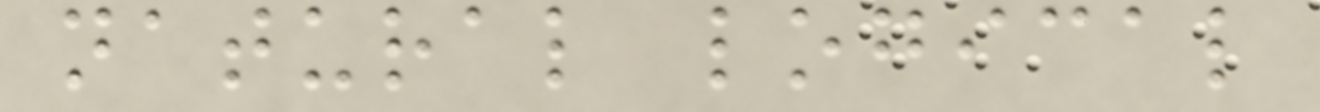natural logical
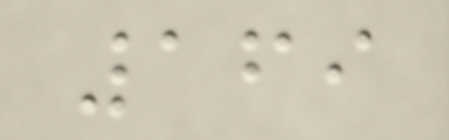169
